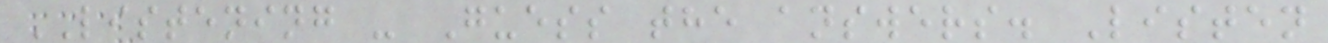LISTENING - Guess the answers. Listen
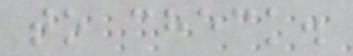to check.
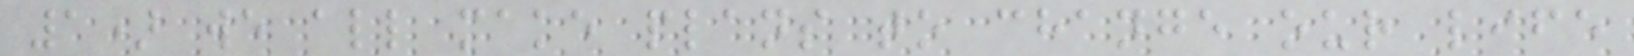1) we all make plans to change our life
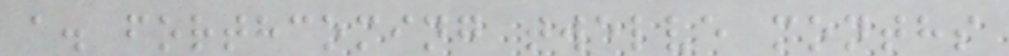a. forthcoming twelve months
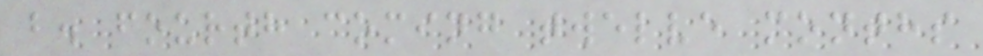b. fourth coming twelve months
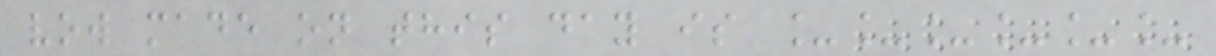vow made on this day is ______
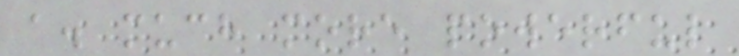a. much more powerful
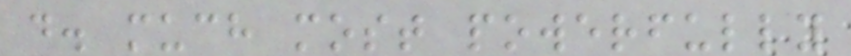d. much most powerfully
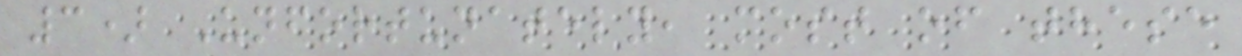3) Unfortunately, most of these
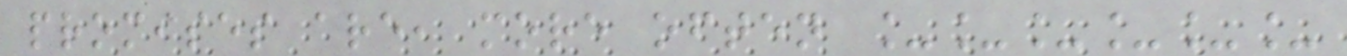promises are, more often ______
